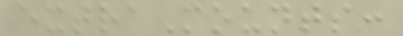extraMounts:
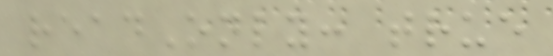readOnly: true
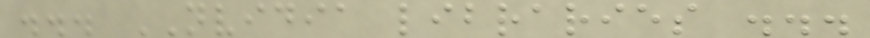... NVIDIA libraries ...
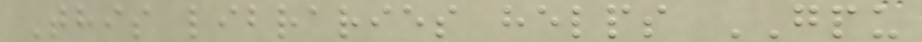This libraries helps GPU
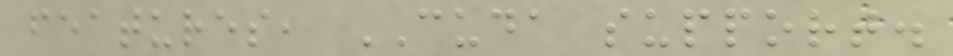features, CUDA support.
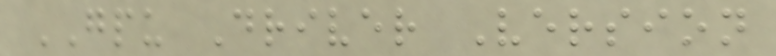GPU Driver Version
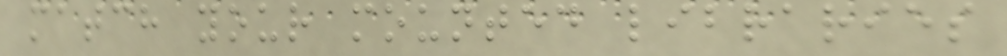match your mounted libraries
